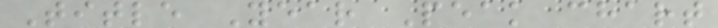Title Year Peak chart
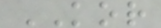KOR
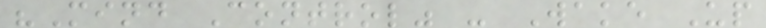"Mind Control" - Wake Up
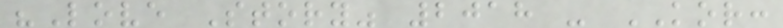"Love Story" 2018 - KOR:
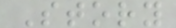Story
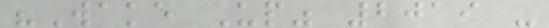"Wake Up" 2019 -
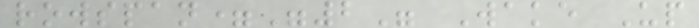rowspan="2" Wake Up
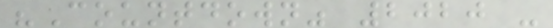"Countdown" 2020 -
